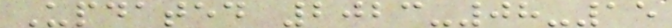Updated 2023-08-15
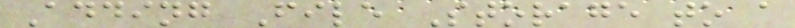Adding File Storage to a
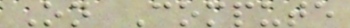On Compute
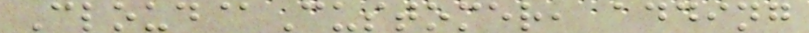Cloud@Customer, adding
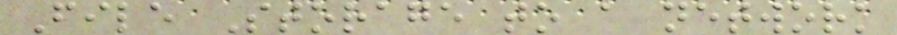File Storage to a network
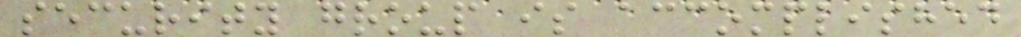security group is accomplished
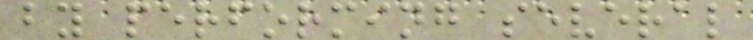by performing several
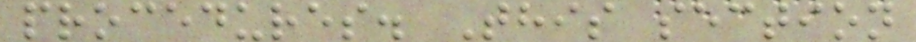procedures. This section
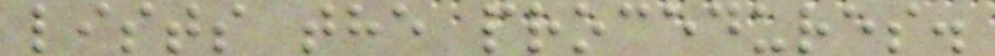lists the procedures.
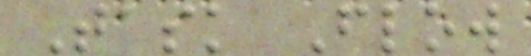Task Flow
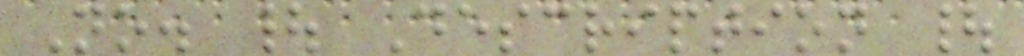No. | Description |
